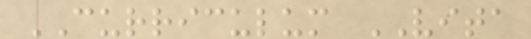CURRICULUM VITA
